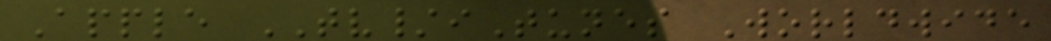Apple TV/iTunes Worldwide
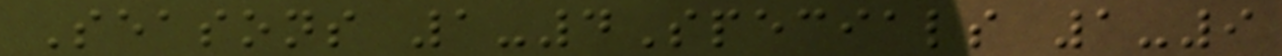Seasons 1-4Specials 1-9
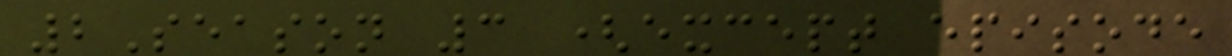2Season 3 (except episode
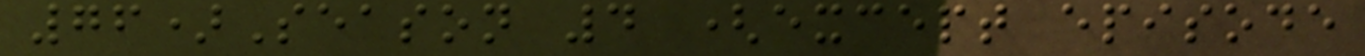76)Season 4 (except episode
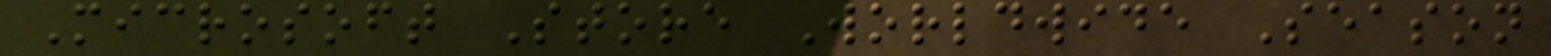Microsoft Store Worldwide Season
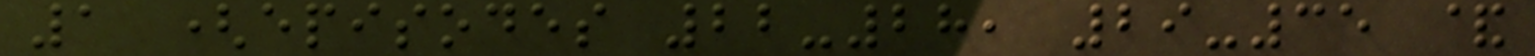1 (episodes 22-28, 29-35 &
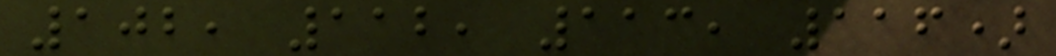102, 112, 113, 116)
